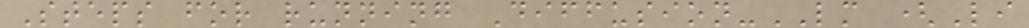Steps for running Diffusion-LM (Li
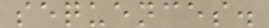sequences.
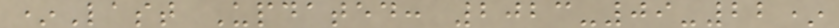*Last Updated: 2023-09-22*
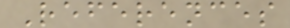References
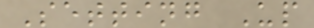Setting Up
